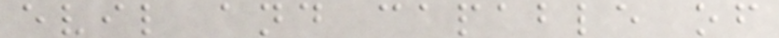evil and capable of
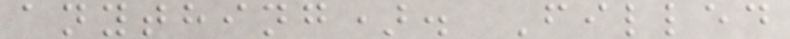anything). Filled
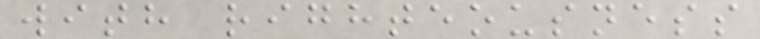with righteousness
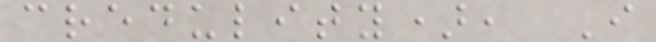credulity), I
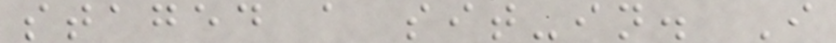staged a sit-in. I
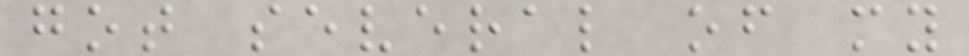got several of my
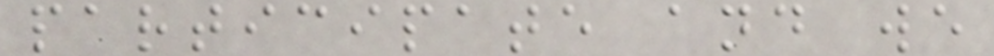participate and we
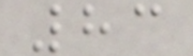83
